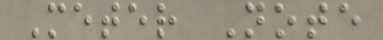Meter Note
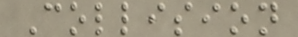Collision
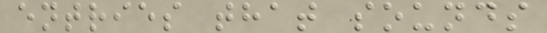entries that sounds
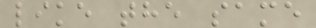like the same
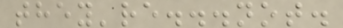they're...not.
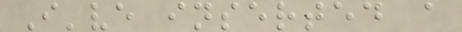I've inserted a
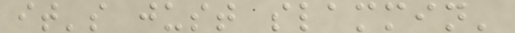it's just slammin'
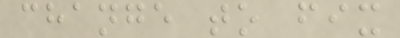change to fix
